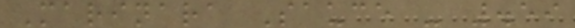Marinara Sauce - .59
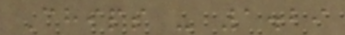Chips - 1.29
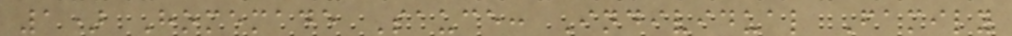1) Homemade Sauce: Individual Family
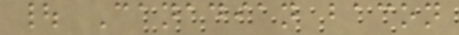| Canadian bacon
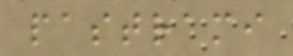pastrami
